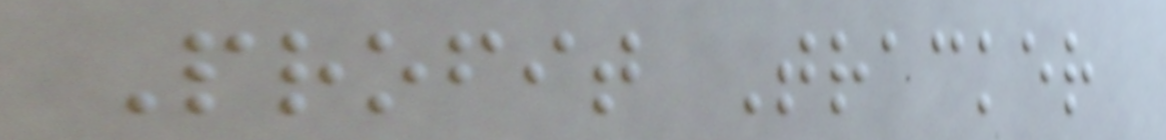Profit Tracker
